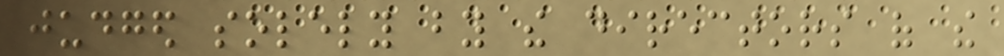judged solely by the directors of the
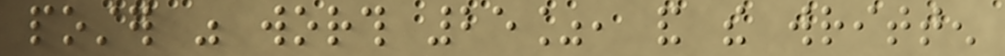poster was worth 25%, and the written
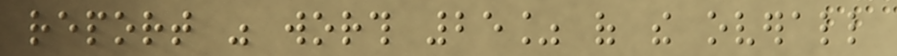report was worth 25% of the overall
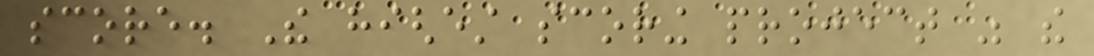score. The highest scoring project was the
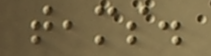teams.
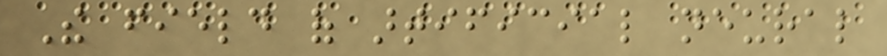The field of artificial neural
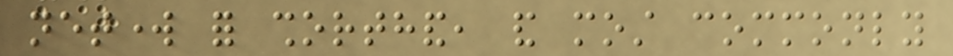network for shorthand, and most commonly
